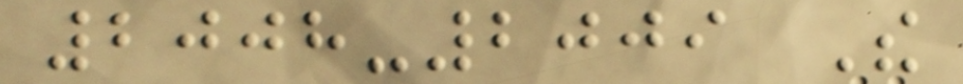2008-2009 The
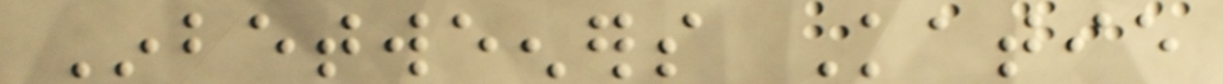Inbetweeners Katie
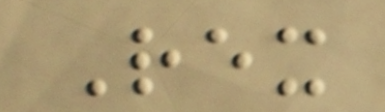Rex
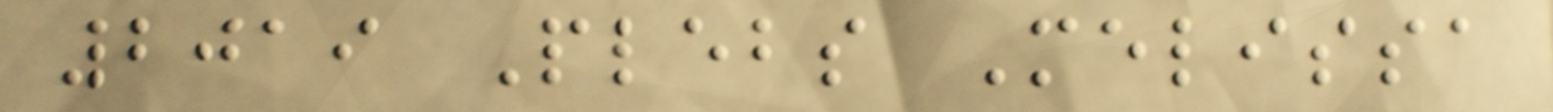2019 Plebs Melissa
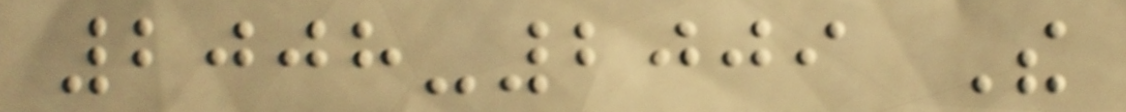2008-2009 The
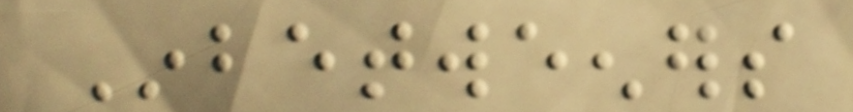Inbetweeners
